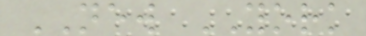NEW YORK
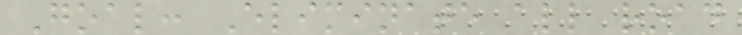Goal: Eliminate all road
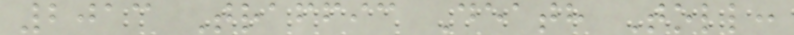2013 Traffic Death Toll:
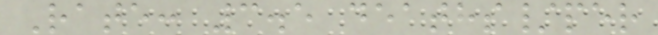Rate: 3.5 deaths/per
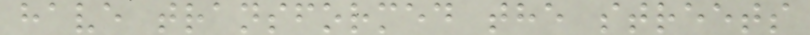have transformed the streets
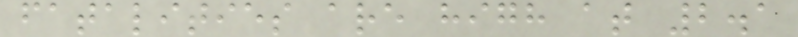fatalities are high at 2.1
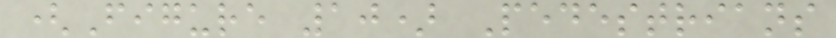(Figure 10) Pedestrians
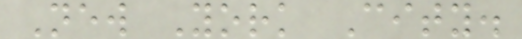New York City.
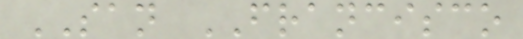SAN FRANCISCO
